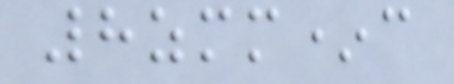8zmm*c
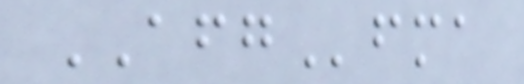AFGfma
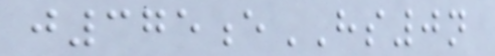j375eHS0n
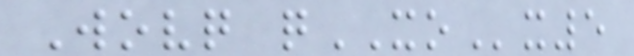Wovq qXOx5
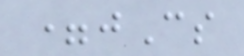=jCs
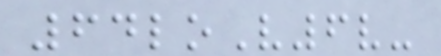64loV6v-
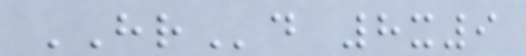HRd 8x9
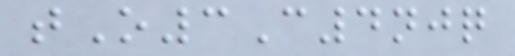tO3C4njq
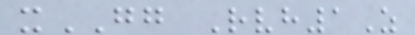xGG Rvh1Z
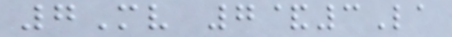7Mv 7&3La
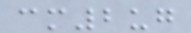cm2ug
